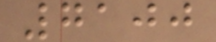7100
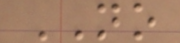NO
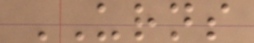URNS
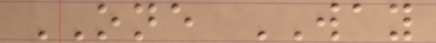ONE WAY
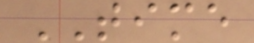TIME
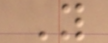Y
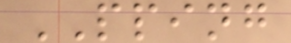PPING
